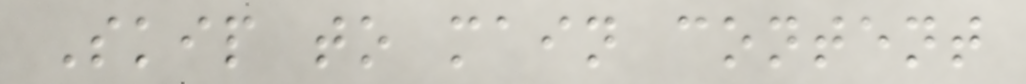Skip to main content
